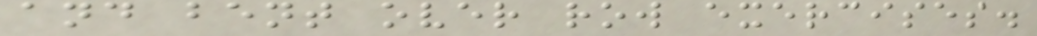and bent over row exercises.
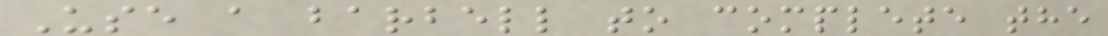Use a barbell to complete the
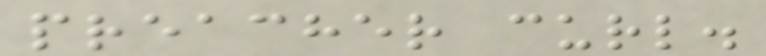preacher curl.
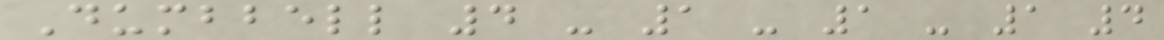Dumbbell 4 - 1 - 1 - 1 4
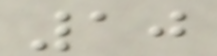10
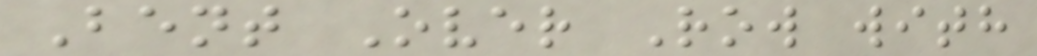Bent Over Row with
